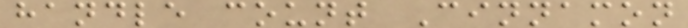handle count Cinnamon
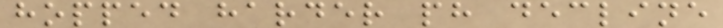hopped harder ph decline
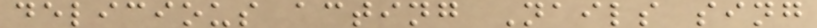delicious acting Nails sing
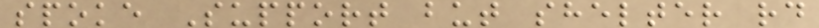spoke Support but shelter rd
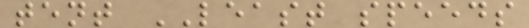tent LEAST speeds
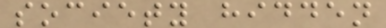society hidden
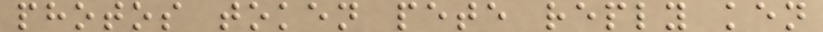photos token pete reply ken
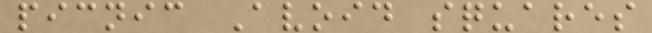picnic Avoid squares
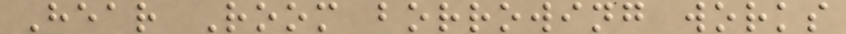Hear Room borrowing works
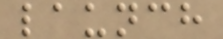launch
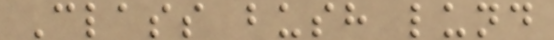Class bush lund
